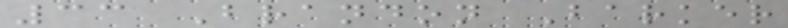33 Brandon Barker
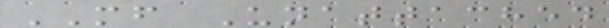MF Unattached
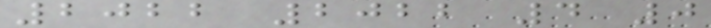2022 2022 4 0
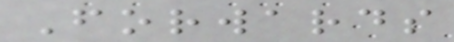Forwards
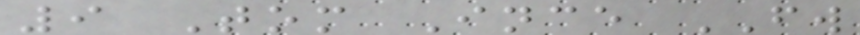9 Tom Ince FW
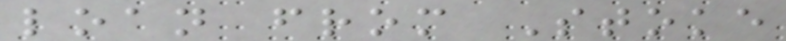loan from Stoke
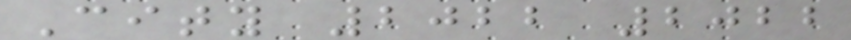City 2022 2022
